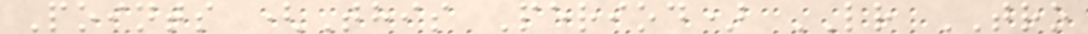Points (This Period) LR TRO
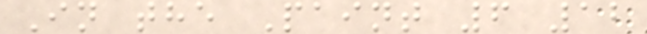In the Paint 6 12
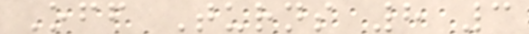Off Turns 8 3
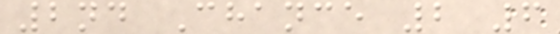2nd Chance 2 6
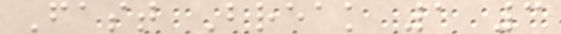Fast Break 1 3
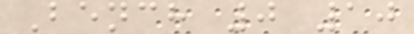Bench 0 10
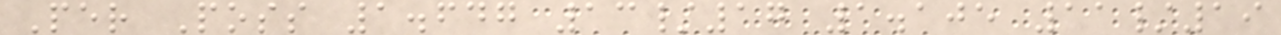Per Poss 1.647 13/17 1.105 11/19
